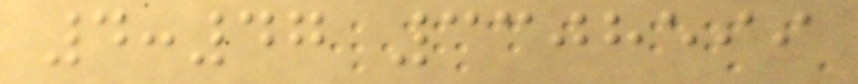4:47 3308599
